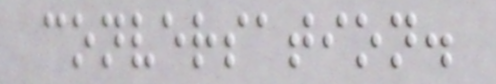conversation.
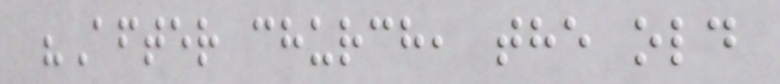"After church, the old
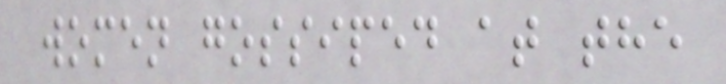women gossiped at the
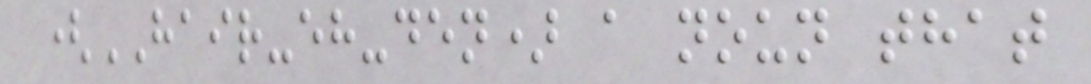(HAIR-eh-den) a noun that
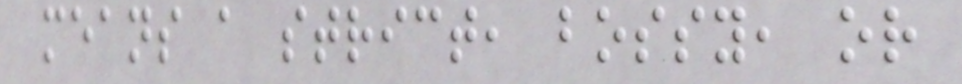means a strict, bossy, or
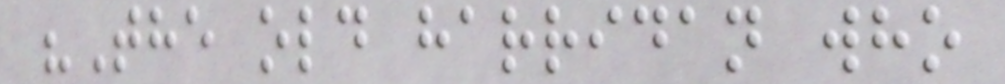"The old harridan who
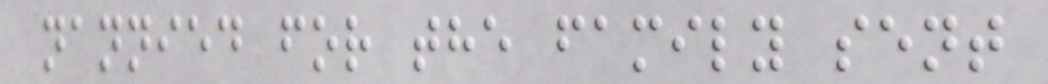nannied for the family sent
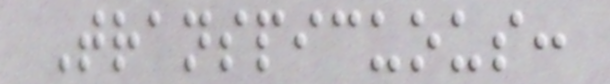Transpicuous:
